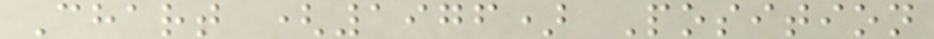Chart (1976) Position
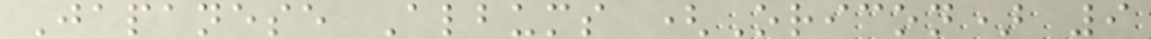Japanese Albums (Oricon) 9
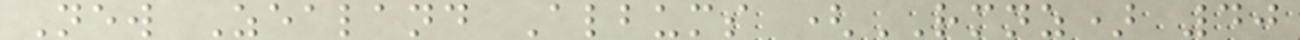New Zealand Albums (RMNZ) 40
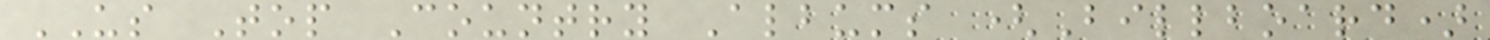US Top Country Albums (Billboard)
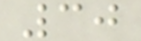30
